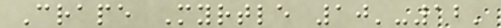Crape Myrtle 10'-12'
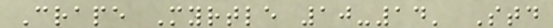Crape Myrtle 10-14' Std
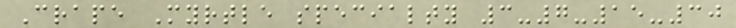Crape Myrtle specialty 3-7-15-30
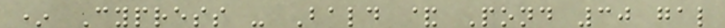* Cypress - Bald & Pond 30 gal
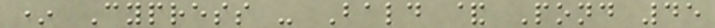* Cypress - Bald & Pond 45
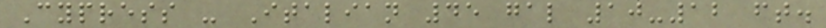Cypress - Italian 45 gal 10-12 ft.
